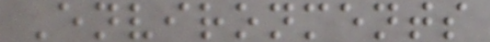Environments
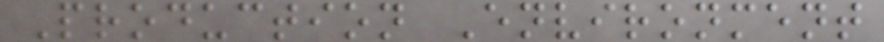Production Environment
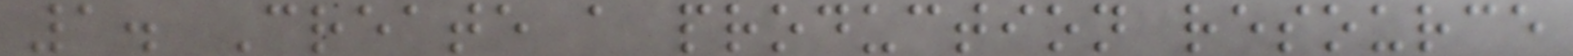1. Create a production resource
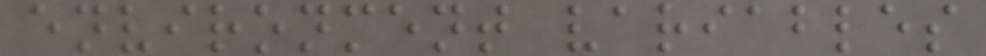environment variables
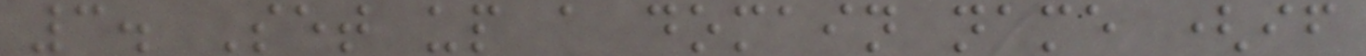3. Set up a domain name (if
